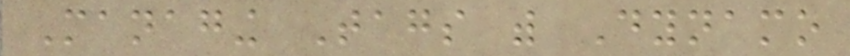Managing Tags with Dynamo
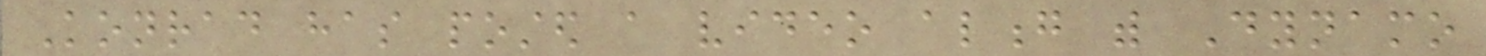Konrad has posted a video along with Dynamo
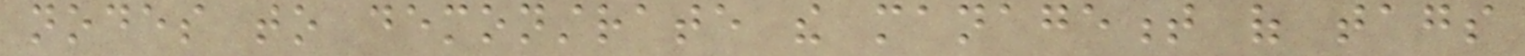nodes to demonstrate the management of tags
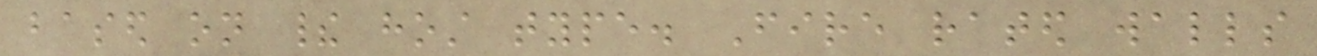based on their host type. Fire rated walls
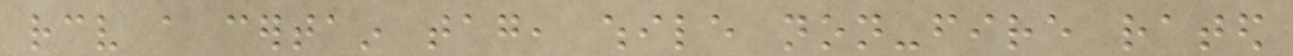receive a certain tag, while non-fire rated
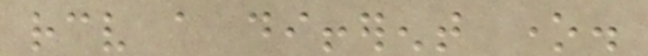receive a different one.
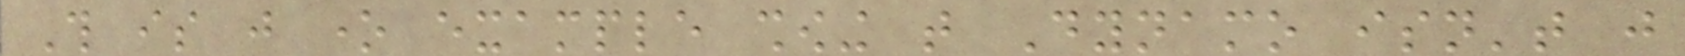This is just one example showing that Dynamo isn't just
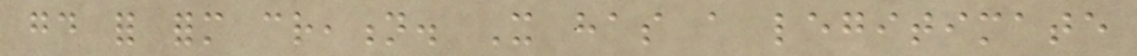good for form creation. It has a legitimate
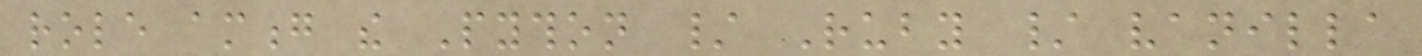role among the Python / Ruby / vanilla
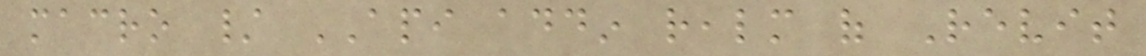macro / API addin realm of Revit
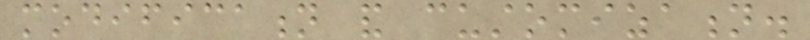modification and customization.
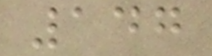147
